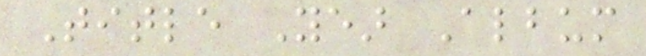Title Year Album
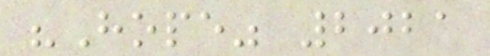"Hope" 2021
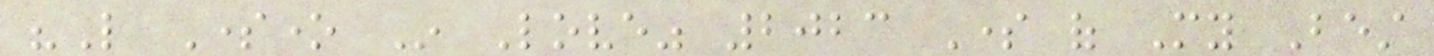"Like Someone In Love" 2023 Some of My Best
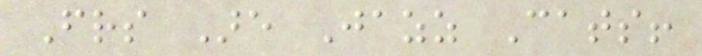Friends Are Jazz Cats!
